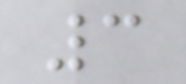3
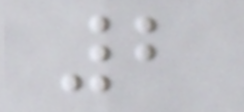2
